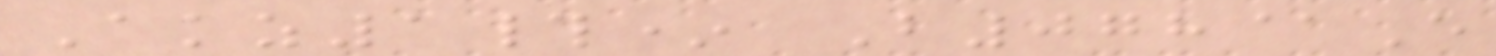Akz1#* B078@E
